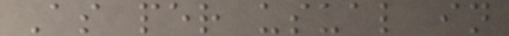As per usual in
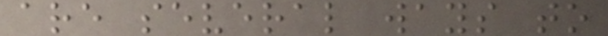are several ways to
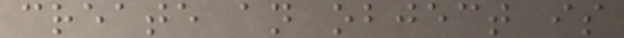create an object is
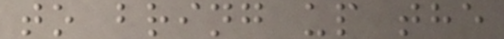to bring up the
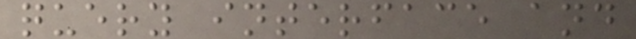query interface and
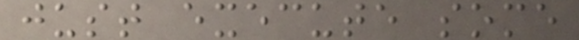just execute some
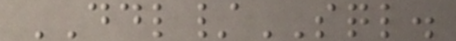DDL/SQL.
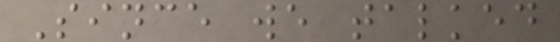Since we talked
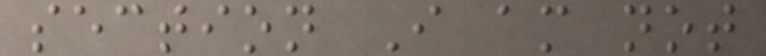section I am not
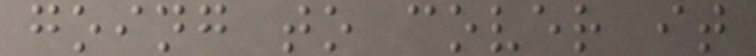going to cover it
